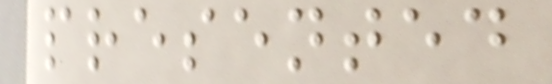presented
